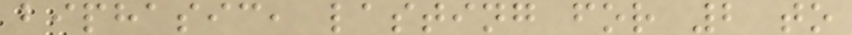biphasic, lasting for 2 to
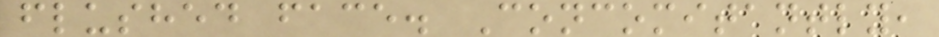flushed face. Concomitantly,
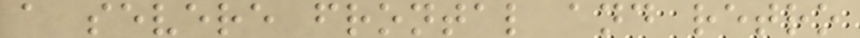a severe frontal and retro
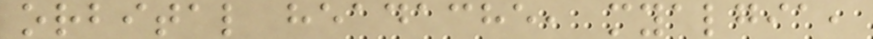orbital headache, myalgia,
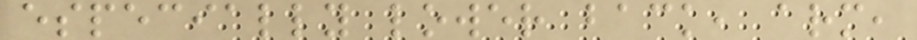especially lower back, arm,
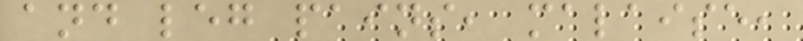and leg pains, malaise,
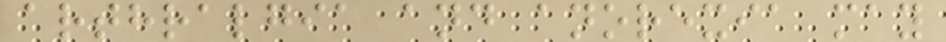arthralgia and anorexia may
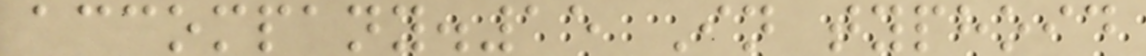accompany.15 In typhoid
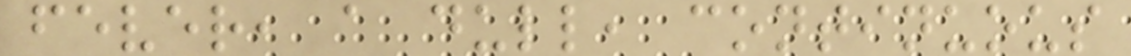fever, a dull, continuous
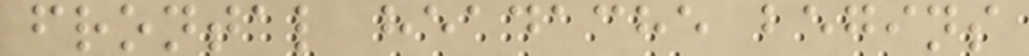frontal headache begins
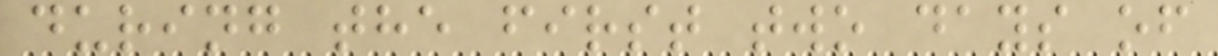during the first two days of
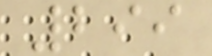299
